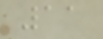11
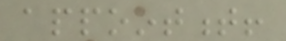appointment!
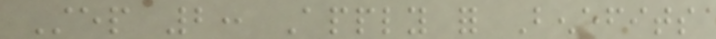Step 2: Apply for Benefits
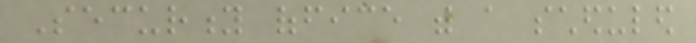Security office with a scheduled
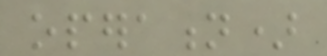operation)
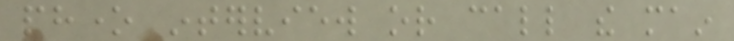phone interview or call the main
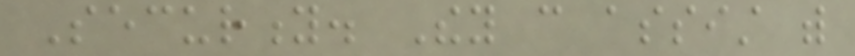Security. They can assist with
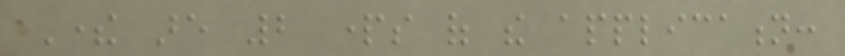There are 2 parts of the application:
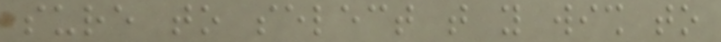sure to select that you wish to
